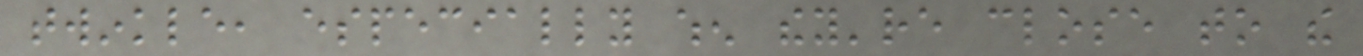twinkle, especially when they're close to the
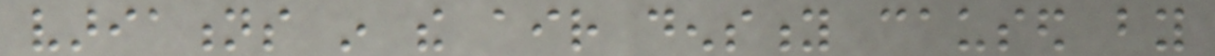variations in the air density caused by
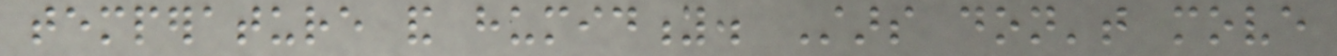temperature and humidity. Stars don't move
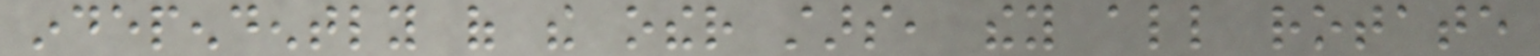independently of the other stars, they all rotate
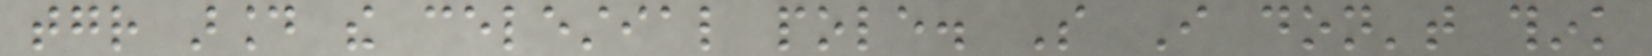together around the celestial pole. So I don't think
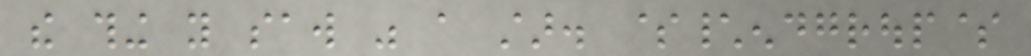the thing you saw was a star. $\endgroup$
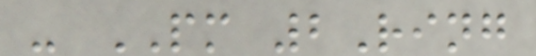- PM 2Ring
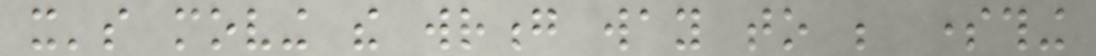it's moving the wrong way to be something
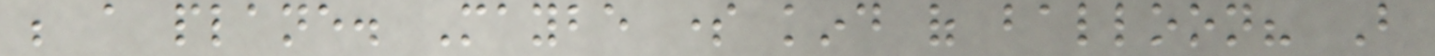be a plane. Maybe some kind of balloon? But
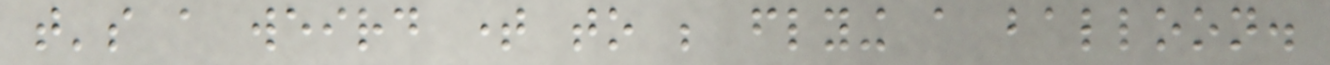that's a weird time to be flying a balloon.
